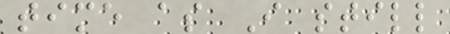time as I still
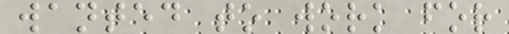wanted to work for
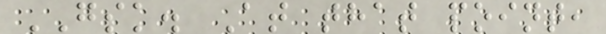GSK. At that point,
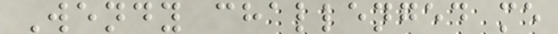Wendy challenged me
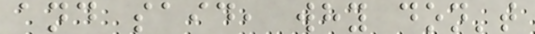and said, why don't
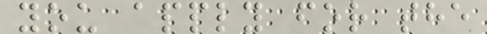you apply for the
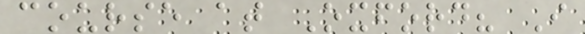course at Oxford? I
